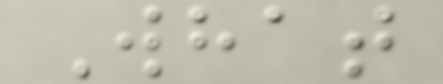What
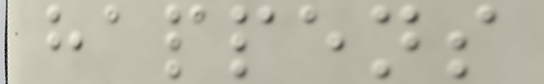happens
